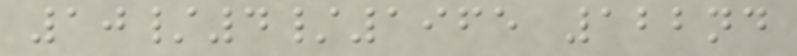10/4/1965 122nd
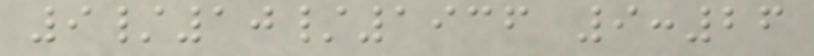9/10/1936 9:26
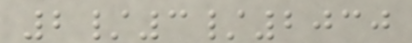2/3/2030
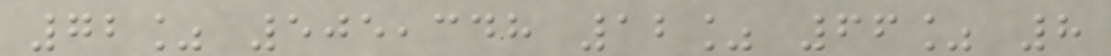72% 505,348 12% 66% 8
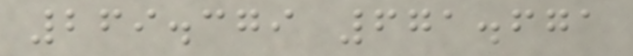269.379 671.671
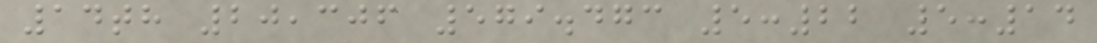14th 20,306 579.473 5:22 5:14
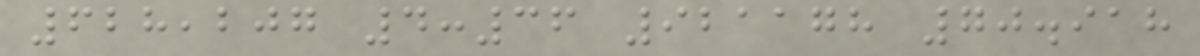628,207 4:36 921178 70.918
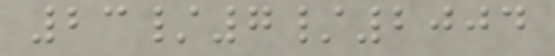23/7/2004
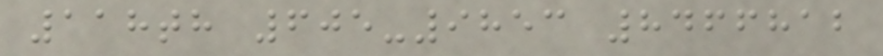118th 605-9853 8466812
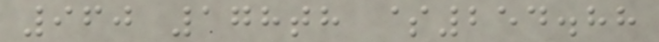960 178th $254.88
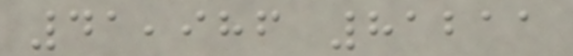41,986 81211
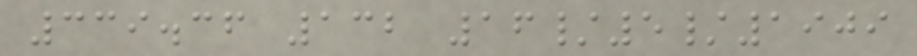339.36 132 16/5/1909
